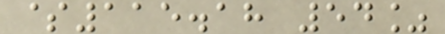$115.18 54%
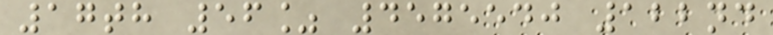17th 56% 4575540 122nd
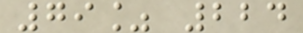79% 224
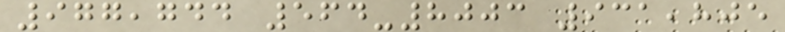977,744 564-8003 931,805
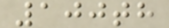100th
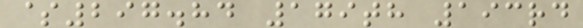$297.84 179th 193rd
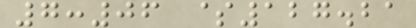7:06 $127.21
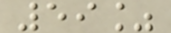59%
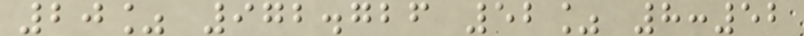20% 972.726 52% 8:52
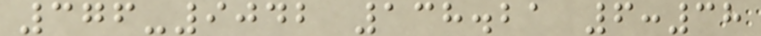376-9042 138.21 6:38
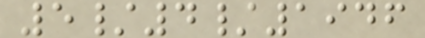5/4/1946
